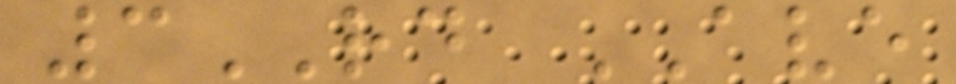3RD AVE
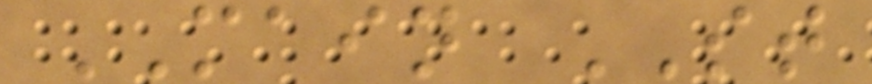MAIN ST
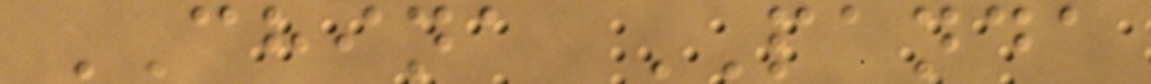CHINA PANDA
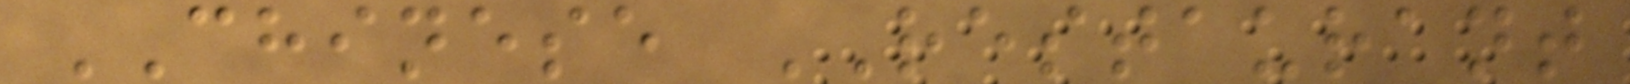CHINESE RESTAURANT
